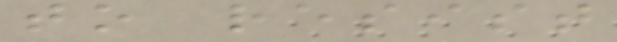to resist
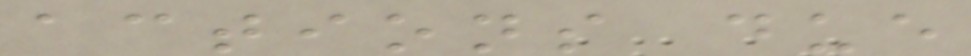actions due
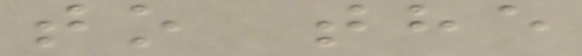to the
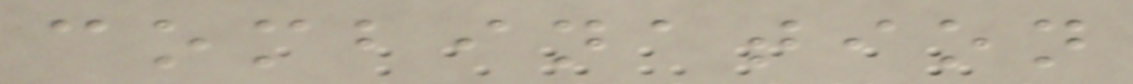combination
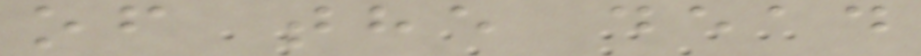of the dead
